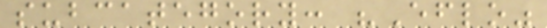subcategory: "Eflo"
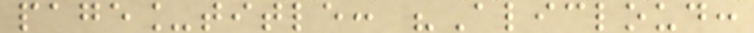page_title: "Alicloud:
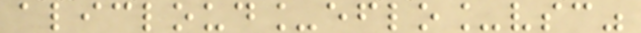alicloud_eflo_vsc"
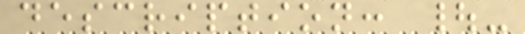description: |-
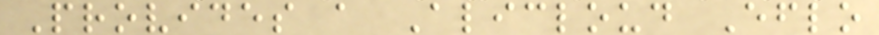Provides a Alicloud Eflo
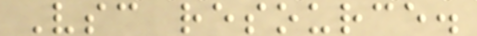Vsc resource.
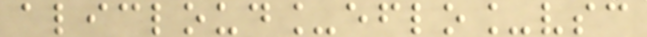alicloud_eflo_vsc
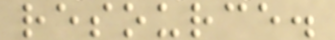resource.
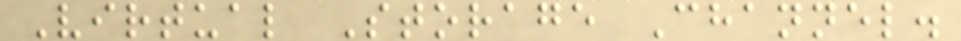Virtual Storage Channel.
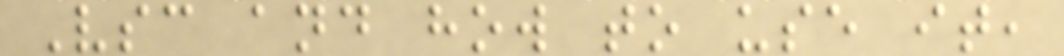Vsc and how to use it,
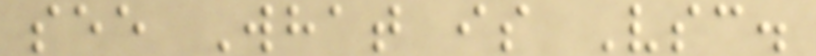see What is Vsc.
